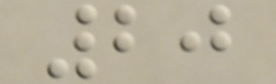20
